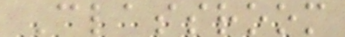Classroom
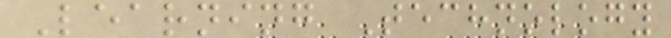Learning Technology
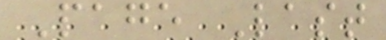Page Last
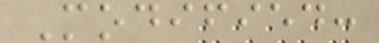Modified:
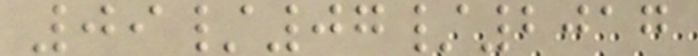09/07/2017
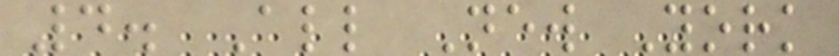4. All New York
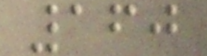160
